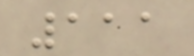111
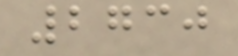2730
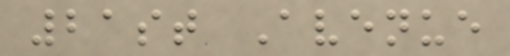21st Avenue
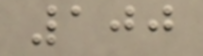100
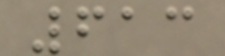613
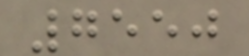7550
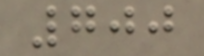700
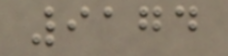9174
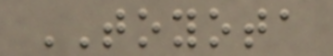TOYOTA
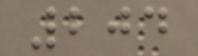204
